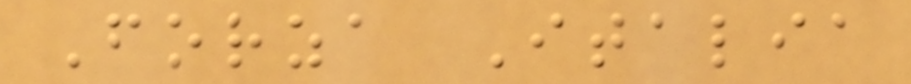Forza Italia
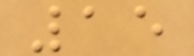15
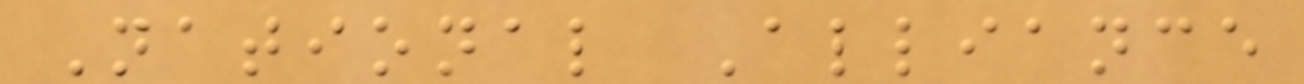National Alliance
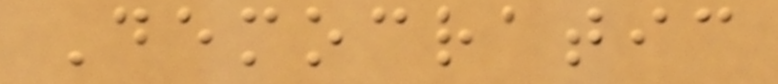Democratic
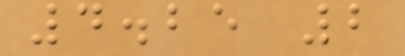4.25 2
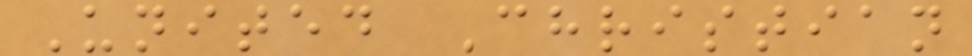United Christian
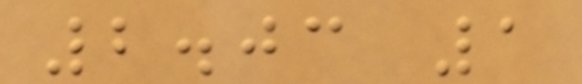2.03 1
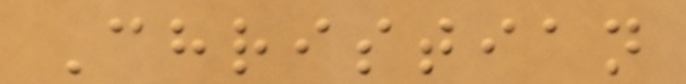Christian
